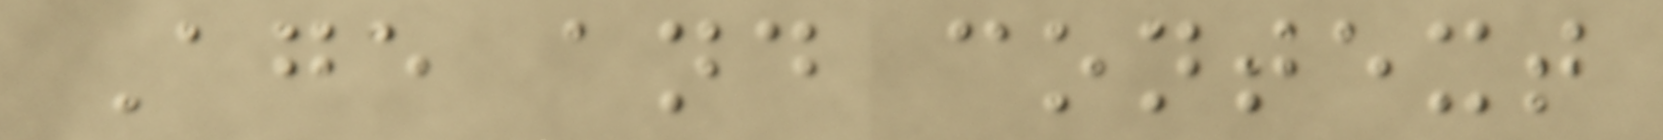Age and context
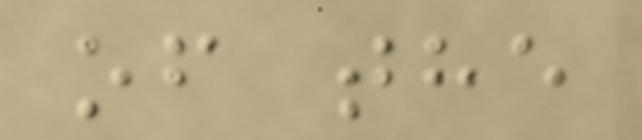of the
